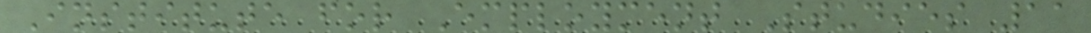Institute for Employment Studies 11
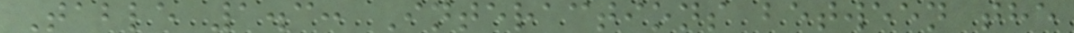Table 1.3: Interactions between the
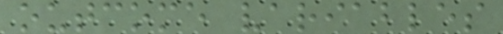outcome variables
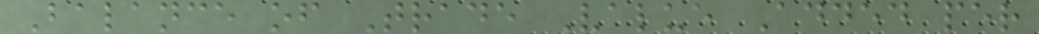Balance of Trade Value Added per
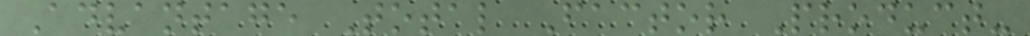Advantage Total Factor Product-
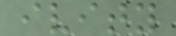ivity
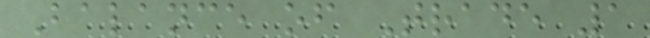Balance of Trade 1
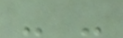- -
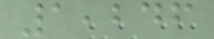1,246
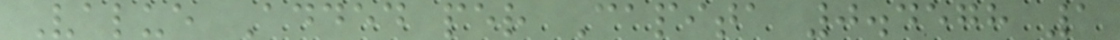Value Added per Capita 0.4578 1
